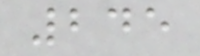245
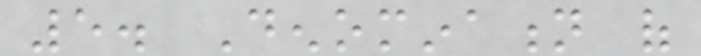5. Denomination of
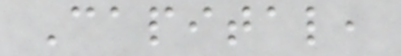Capital,
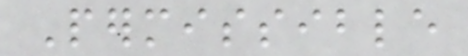Permissible
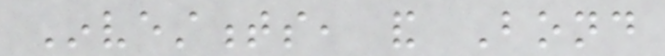Investments, and Bond
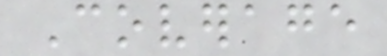Coverage
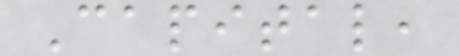Capital,
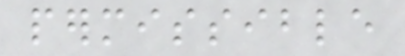permissible
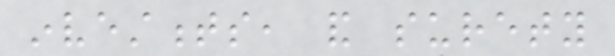investments, and surety
